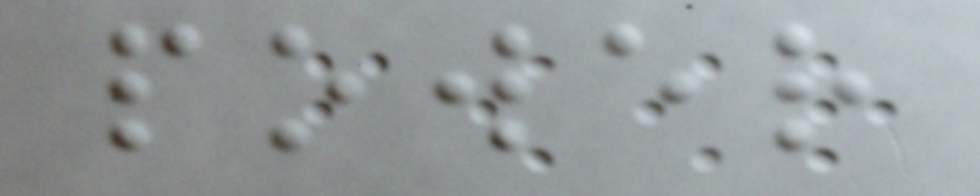power
